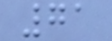71
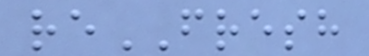reFRESH
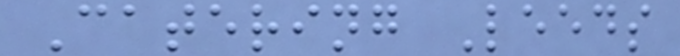Catering Leeds
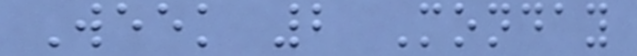Week 2 Monday
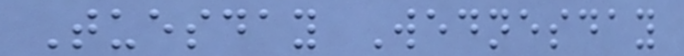Tuesday Wednesday
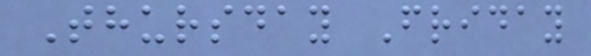Thursday Friday
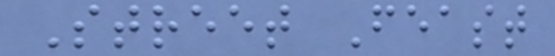Street Feast
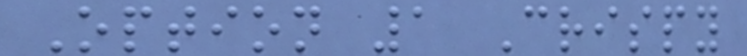Option 1 Crispy
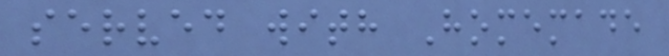served with Homemade
